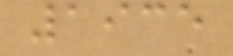1935
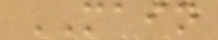MAIN
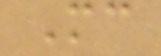Mc
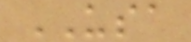USA
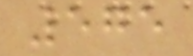575
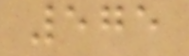575
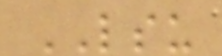LSU
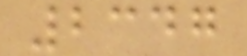2347
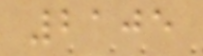2105
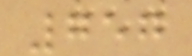757
